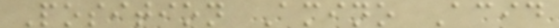Position Amino Acid
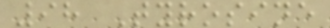98 Tyrosine
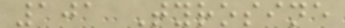101 Tyrosine
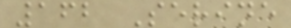162 Serine
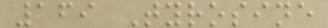169 Tyrosine
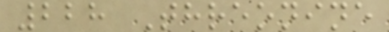228 Threonine
